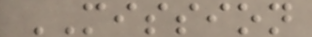MISSION
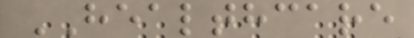HEALTHCARE
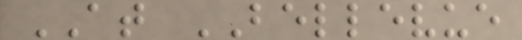AT BELLEVUE
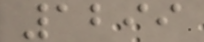1299
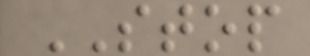STOP
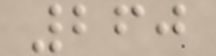260
